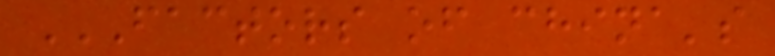FACTORS OF CHINA'S
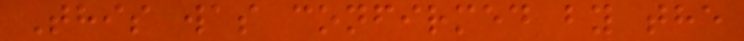This was confirmed by the
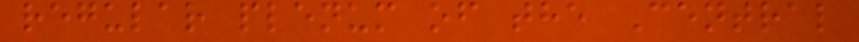regular plenum of the Central
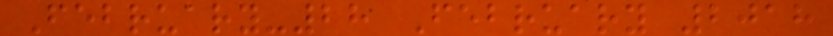February-28 February 2018
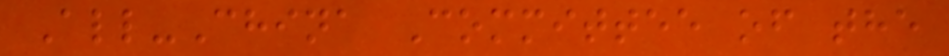All-China Committee of the
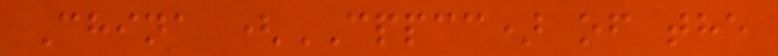China (CPPCC) of the
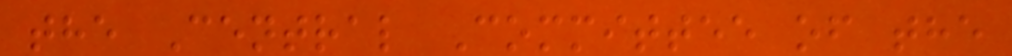the Central Committee of the
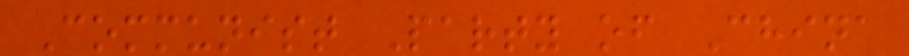Communist Party of China
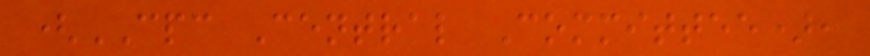(CPC Central Committee),
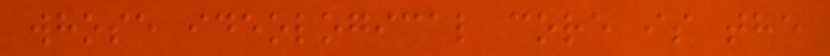whose ideological core is the
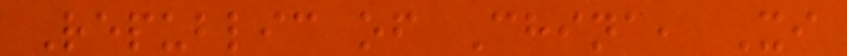Republic of China, Xi
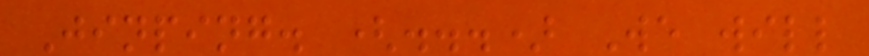Jinping. (...) We will
